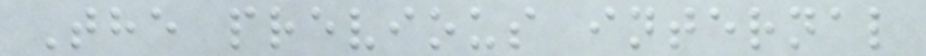The previous internal
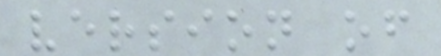version of
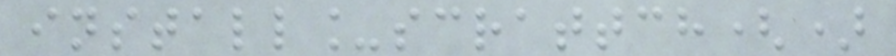install_scrattch()
